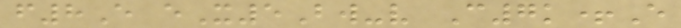f8E eX5Bw-v C7k+E
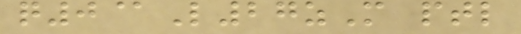q0@L27zM ptl
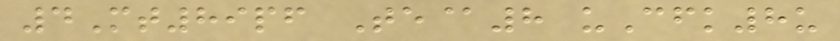4Mt89pf Te@8 uCfk8u
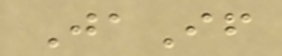JaIf
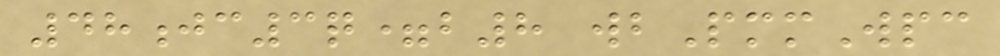48jc3q=b8 wbPmmWpc
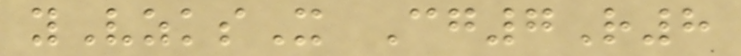yVzksX Cg7R8
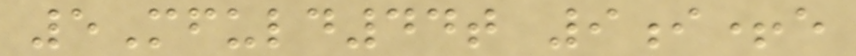5Mfuld44t 9i+e
